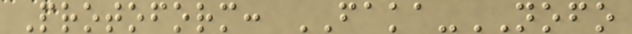Protoform: FAKA-NOFO
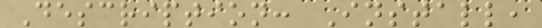Description: Install,
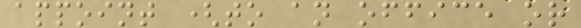appoint (to an office or
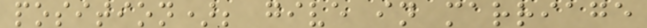position); give in marriage
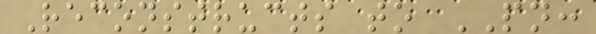Reconstructs to PN:
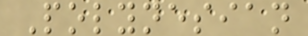Polynesian
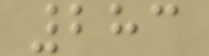283
